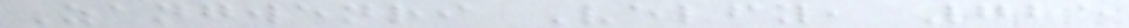Zangwenri Velfy, 725
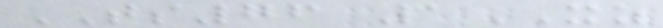TS76 1XZ
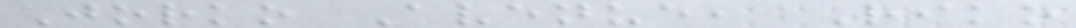Jorko Avenue, Riko
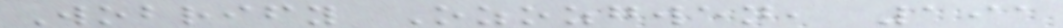Wobrify Ozozgwen, 191
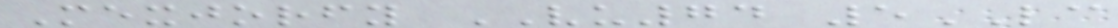Mexjorfy VU74 5LC
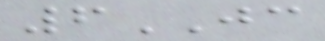6JC
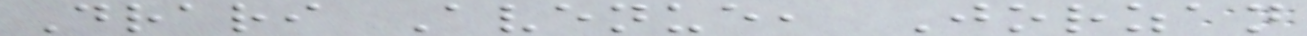Drari Avenue, Jorzan
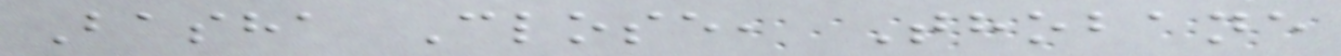Basha Close, Thobane
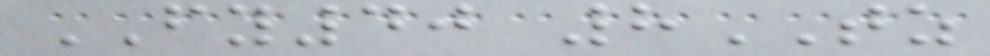FY40 8TZ
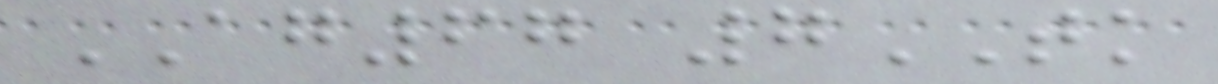AG67 7TK
